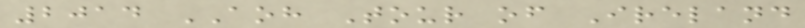2014 AOH Tour of Ireland
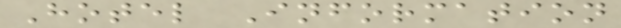Hotel Information
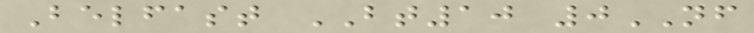Belfast BT10 0NF
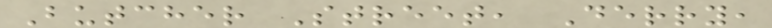Butcher Street, Derry,
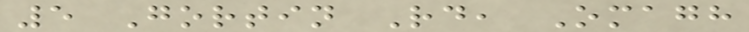5 Gortin Rd, Omagh
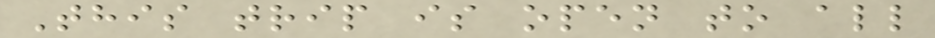This trip is open to all
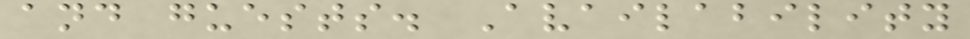and guests. Availability
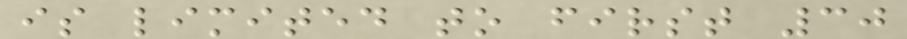is limited to first 30
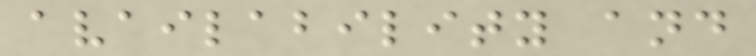availability and
